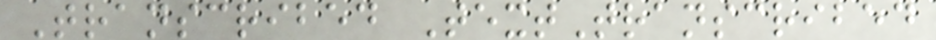Transcribed TextTranscribed
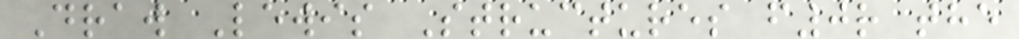Draw Lewis Structures f0r the
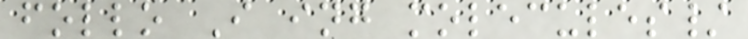follo I ing molecules/
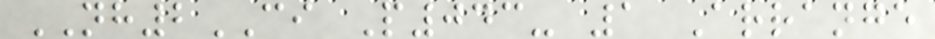NH2CI P043- 1 Arrange
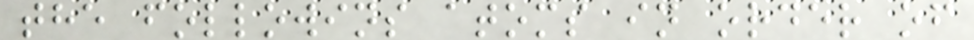the followins atoms in order of
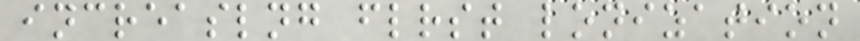increaslng flrst lonization
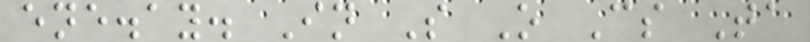ene.ay. In S O Cs Ta
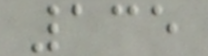135
